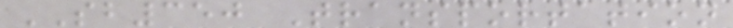SB350 Transportation
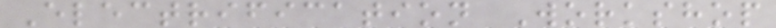Electrification Workshop
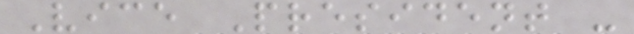Vice President -
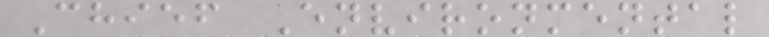Chief Environmental
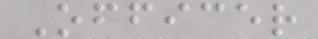Officer
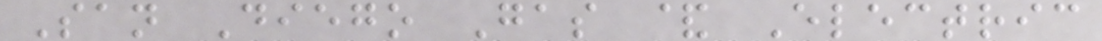San Diego Gas & Electric
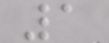1
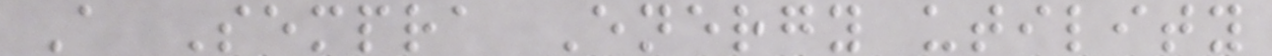A Sempra Energy utility
